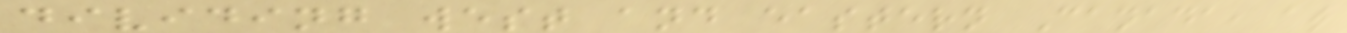dividing west and eastern Canada, at
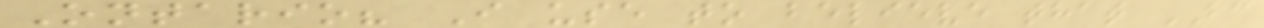Ontario? I use to believe that BC
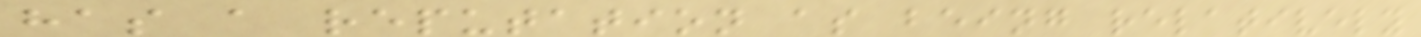has a reputation as being relatively
